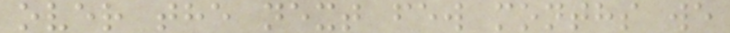over the next few months we
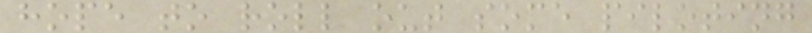hope to roll out some piloting
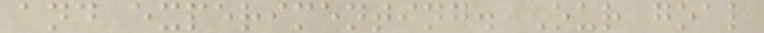and experimenting. Our goal
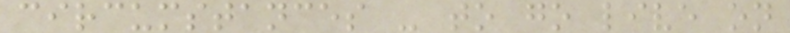circumstances - to go live on
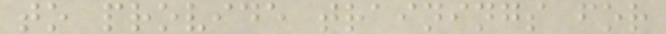to provide trainings for
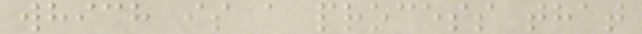which is a process that
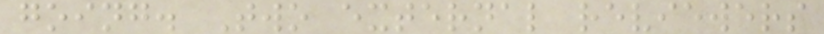going. Two external reviewers
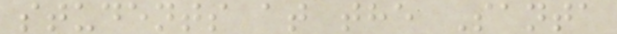students at the Santa
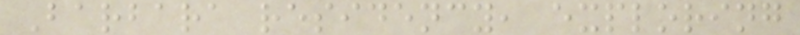Barbara residency, exploring
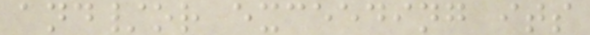and/or exceeding its
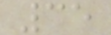35
